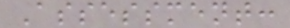Assessment:
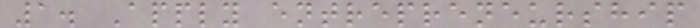1. Apply entrepreneurship
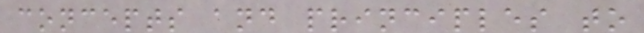concepts and principles to
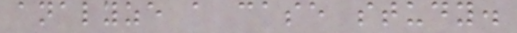analyze a case study.
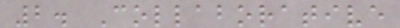2. Collaborative
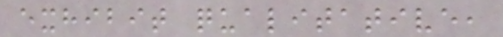exhibit qualitative,
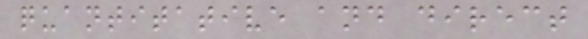quantitative and direct
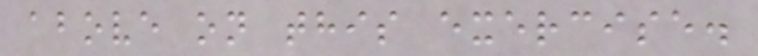above on this exercise.
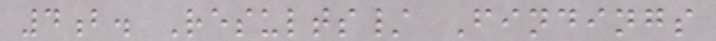4b. Results/ Findings
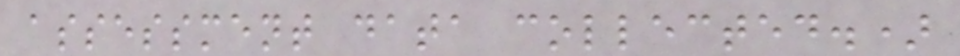assessment data collected.)
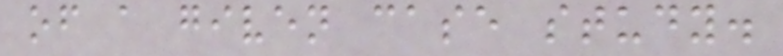of a given case study.
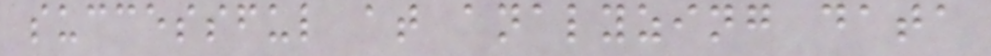successful at analyzing data
